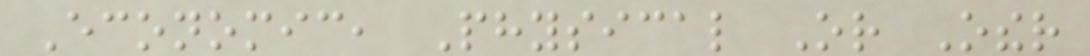Economic, Physical Or Other
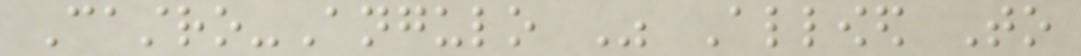Castro-Angulo Was Allowed To
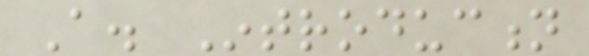A. Introduction
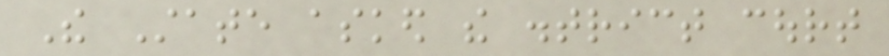The State asked the district court
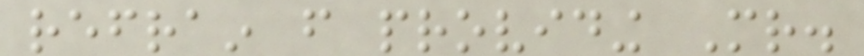refrain from providing Mr.
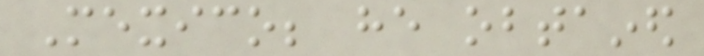Mexico; he obtained
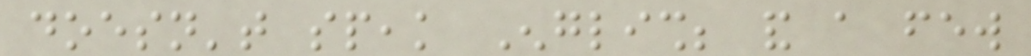doesn't speak English; and a few
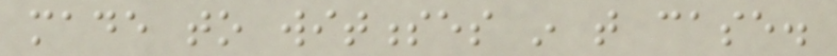made to witnesses in that case.
